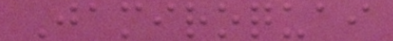Jamiroquai
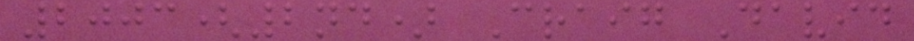2003(2nd) Craig David
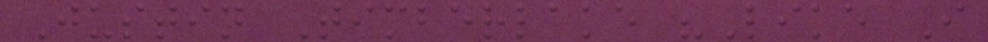Justin Timberlake "Like I
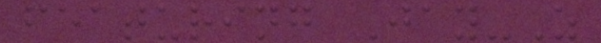featuring Jay-Z
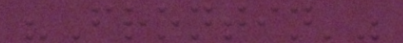"Frontin'"
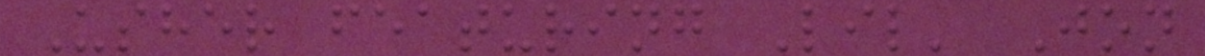Usher featuring Lil' Jon
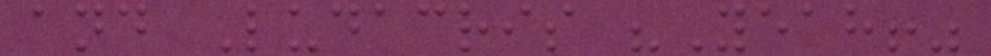and Ludacris "Yeah!"
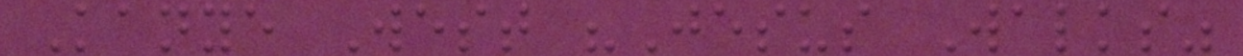Kanye West "Jesus Walks"
